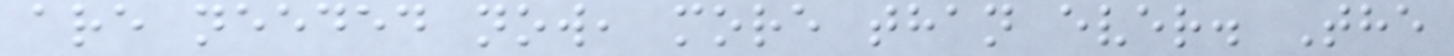are needed now, more than ever. The
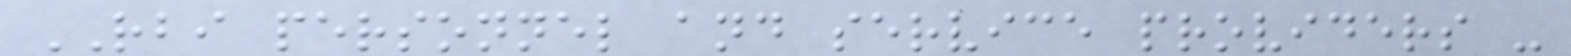RBI personnel and service providers -
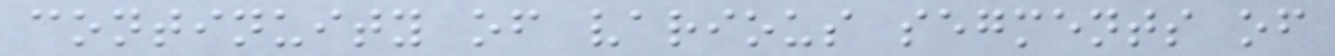continuity of various segments of
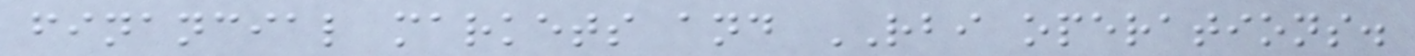financial markets and RBI operations.
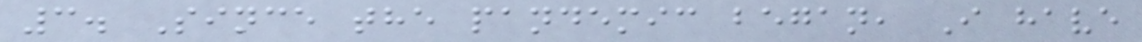3. Since the pandemic began, I have
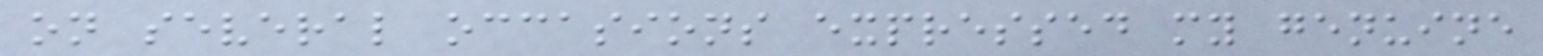on several occasions expressed my genuine
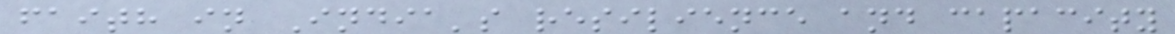faith in India's resilience and capacity
